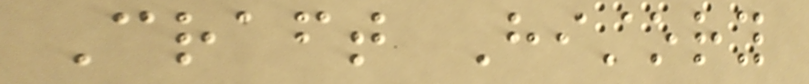Craft History
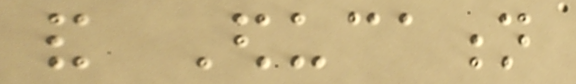and Education
